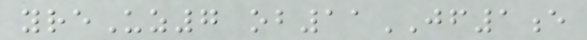yreUz7 ob11JF1e
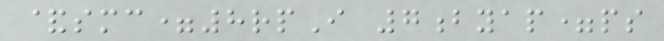&smc=8rpI 7byap=ps
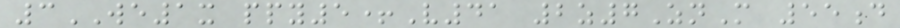3WE1x ppy5+V41 2z7ZnM 55d
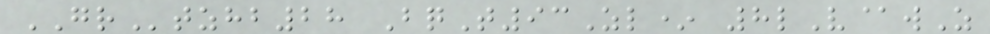GRtzhb28 BqT93Zl* 8lV@wZ
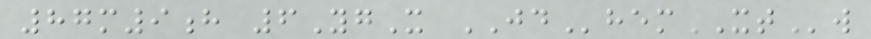87m9h 6YgX JDhemXTw
